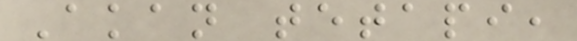Akan tetapi,
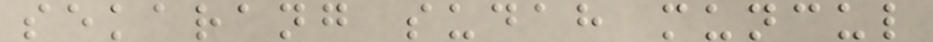sekarang sudah muncul
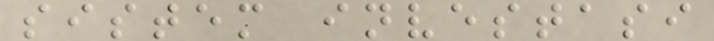sistem investasi
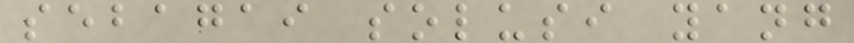sebagai solusi yang
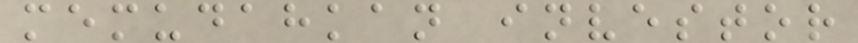memudahkan investor
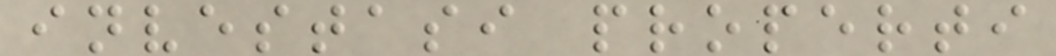investasi properti
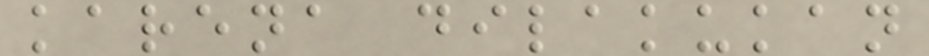karena dilakukan
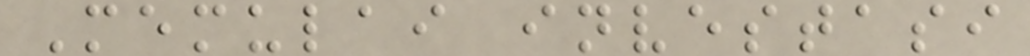Memulai investasi
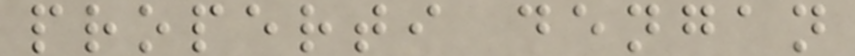properti dengan
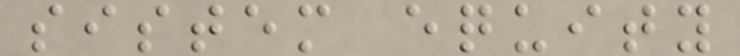sistem equity
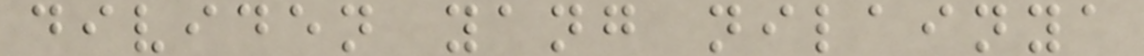dividen yang nilainya
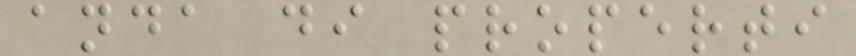anda di properti
